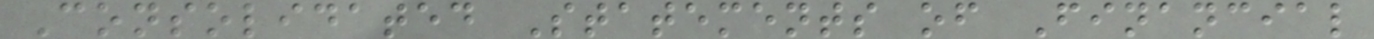Consolidated Statements of Financial
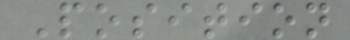Position
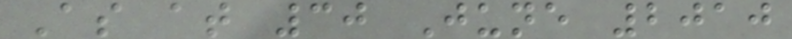As at 30 June 2010
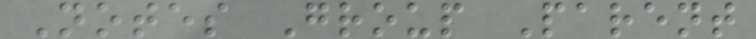Notes Group Parent
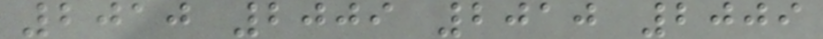2010 2009 2010 2009
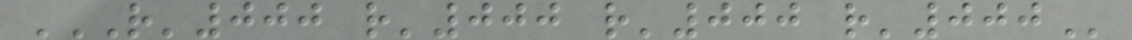R'000 R'000 R'000 R'000
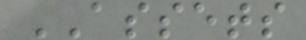ASSETS
